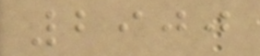2900
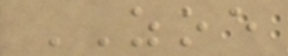ZOE
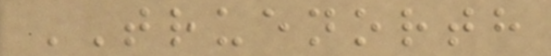TRUENORTH
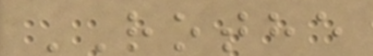ROTHE
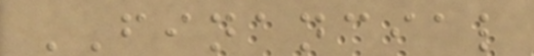FINANCIAL
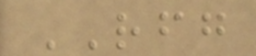RFG
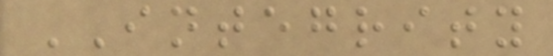INTEGRITY
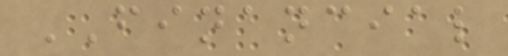FINANCIAL
